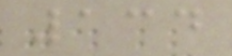134
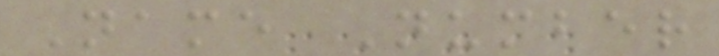Name Number
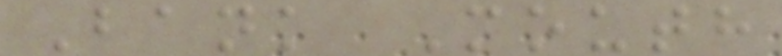Bank Mouth
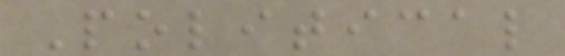Political
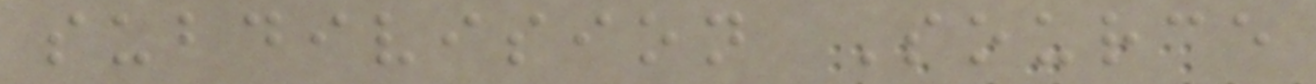subdivision Source
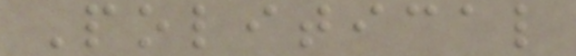Political
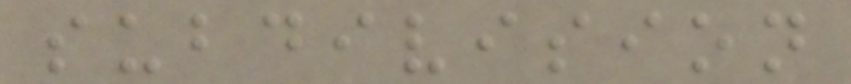subdivision
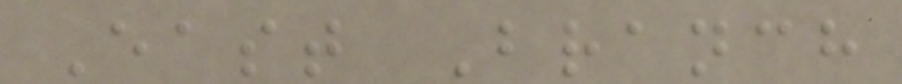East Branch
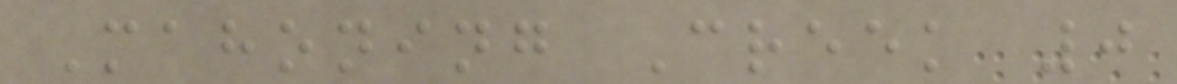Mahoning Creek 0
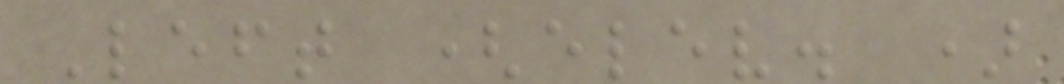Left (elev. )
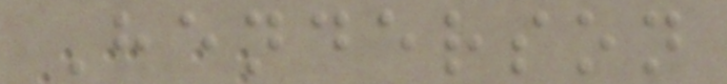Henderson
